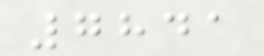7841
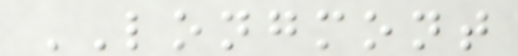LONGMONT
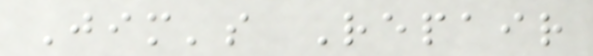Jim's Repair
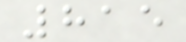815
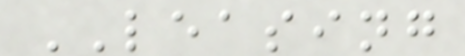LEASING
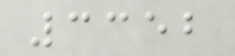3352
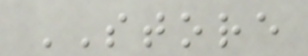STORE
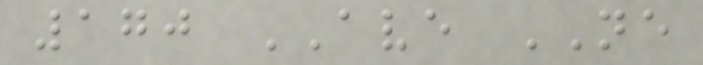170 AVE NE
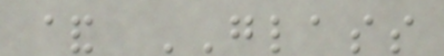& GLASS
